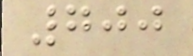700
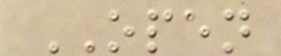OPEN
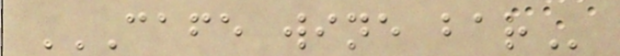CAFE WINE BAR
